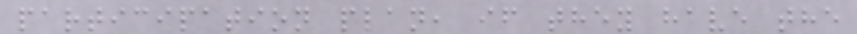participation plan, if they have the
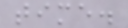time.
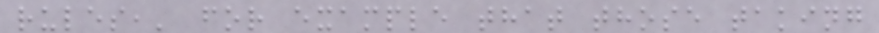rules,' for example that those taking
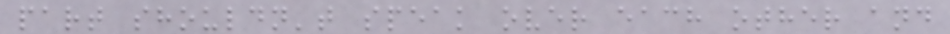part shouldn't speak over each other and
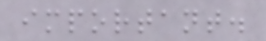important.
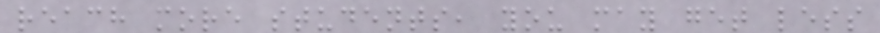reach more students, you may get less
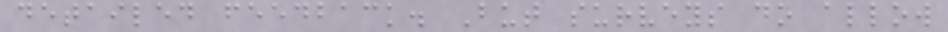detailed feedback. But surveys do allow
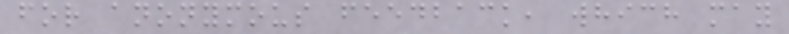for anonymous feedback, which may
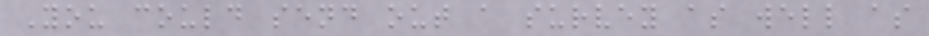You could send out a survey as well as
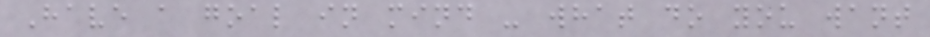Have a goal in mind - what do you want
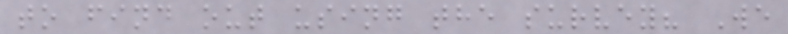to find out using the survey? We
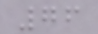76
